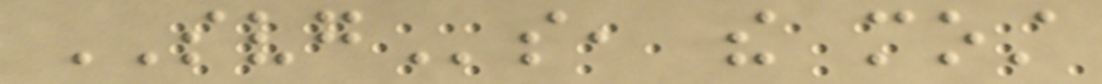SVGs, the most
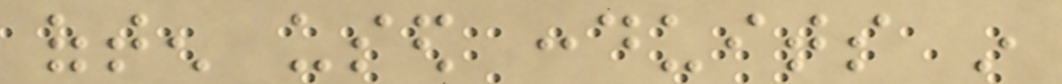often used conduits in
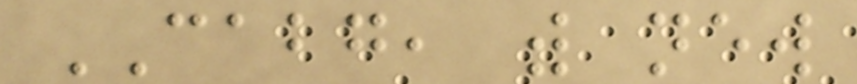CABG, with new
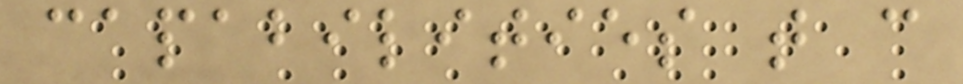capabilities that can
